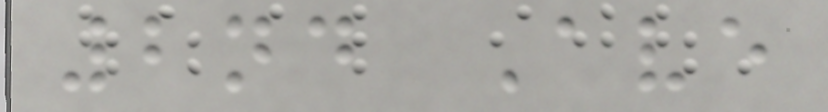2nd Ave
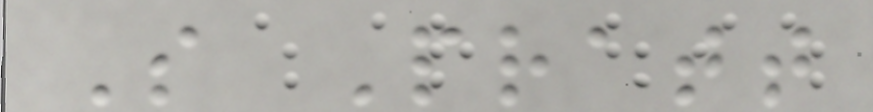S Pratt
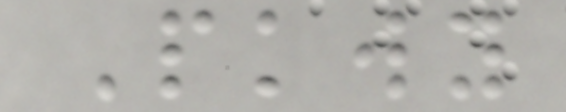Pkwy
